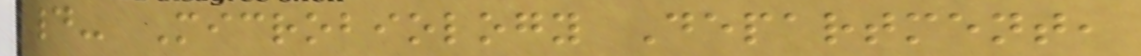4- Microbiology Department,
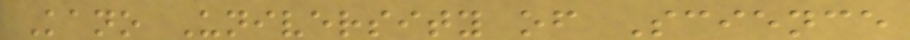Kano University of Science
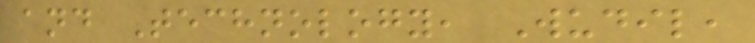and Technology, Wudil,
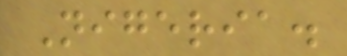Nigeria.
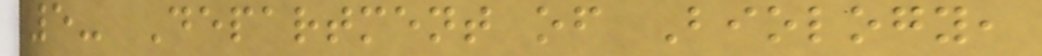5- Department of Biology,
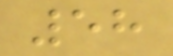58
